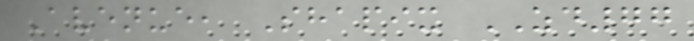Avenue, Shapix ZD77
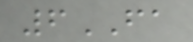6FA
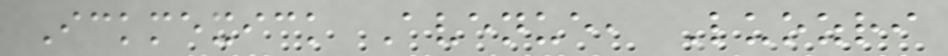Ickmexick Avenue, Luozri
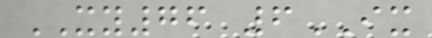XY76 6IX
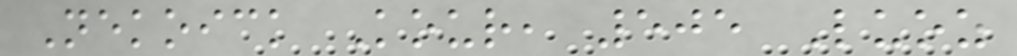Nekoick Kour, 505 Luoz
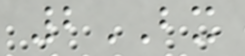2BX
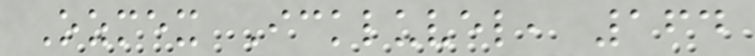Ozmex Ickluvel, 164
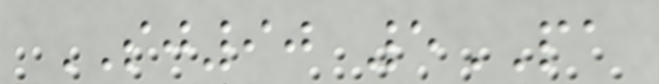SJ90 5PA
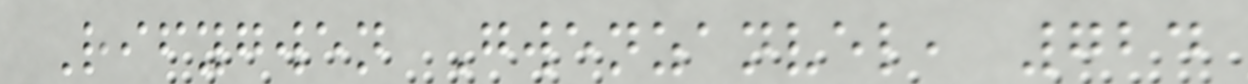Rifygwen Gwenzanvel, 724
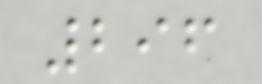296
